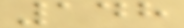148
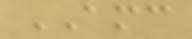AMC
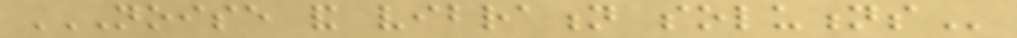NOISE AND VIBRATION SOLUTIONS
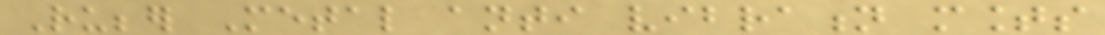Rubber Metal anti vibration mounts
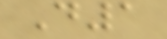D1
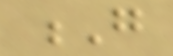G
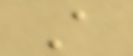A
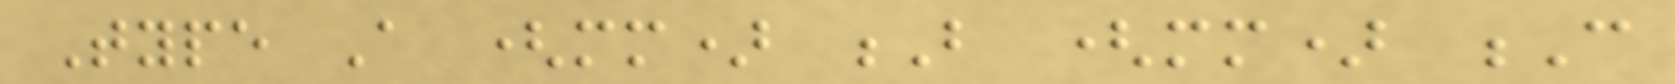Type A (mm) B (mm) C
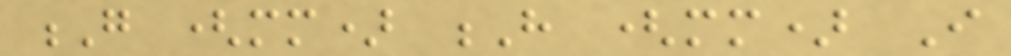G (mm) H (mm) I
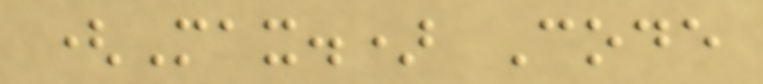(Max.) Code
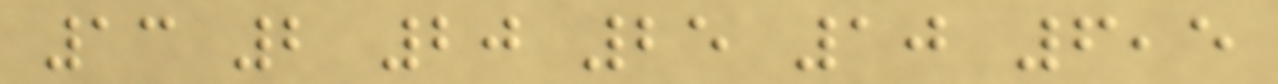13 2 20 25 10 6,5
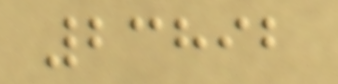23892
